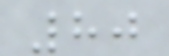80
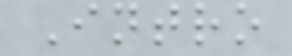Intro
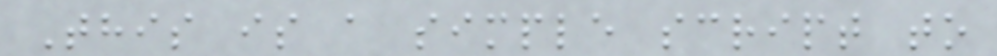This is a simple script to
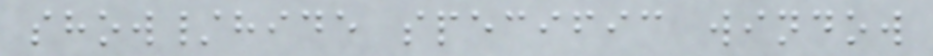show/hide specific window
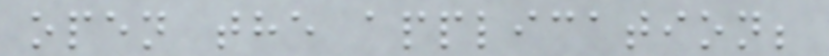open the application;
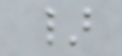}
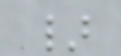}
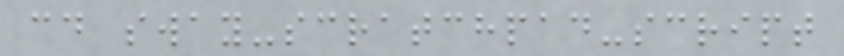cd sway-scratchpad-script
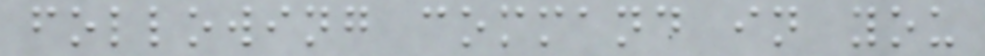following command in you
